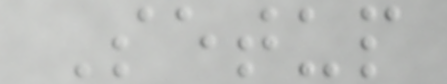Setup
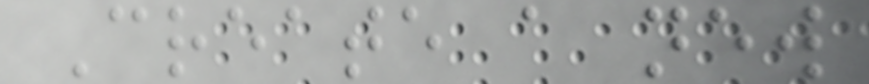Create a new
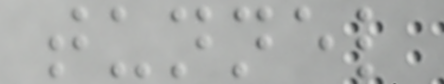tunnel
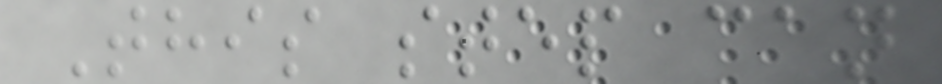This step can
